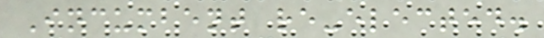Incumbent re-elected.
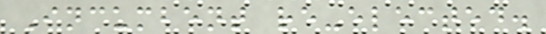Incumbent re-elected.
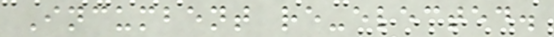Incumbent re-elected.
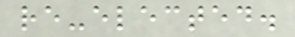re-elected.
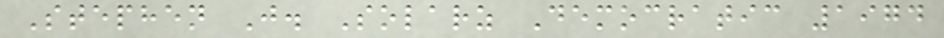Stephen J. Solarz Democratic 1974
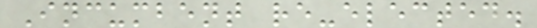Incumbent re-elected.
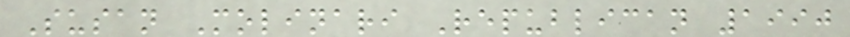Susan Molinari Republican 1990
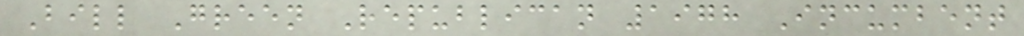Bill Green Republican 1978 Incumbent
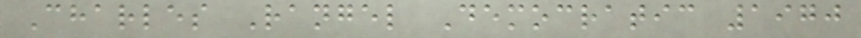Charles Rangel Democratic 1970
